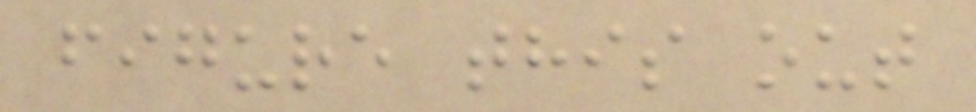figure this out
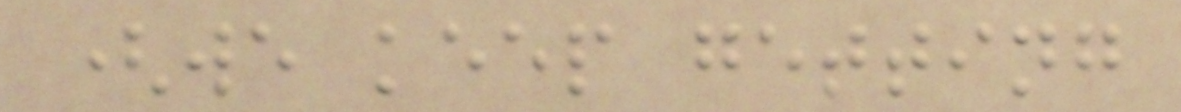(we keep getting
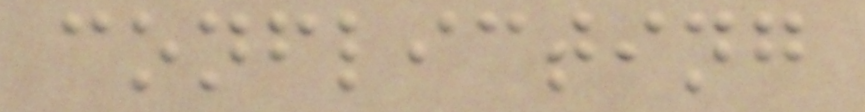conflicting
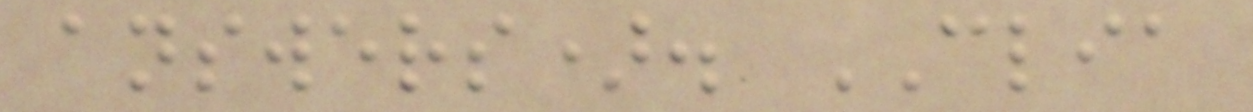answers). CLIA
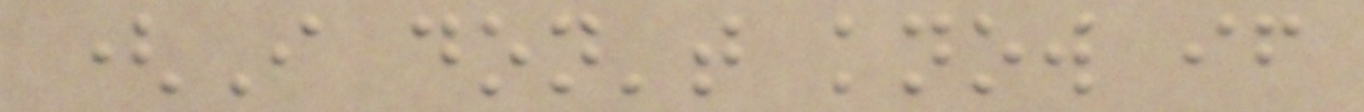(I don't know if
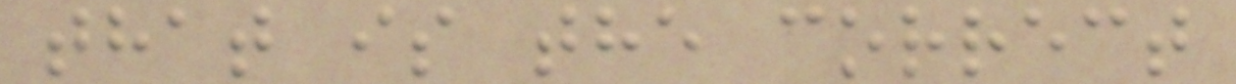that is the correct
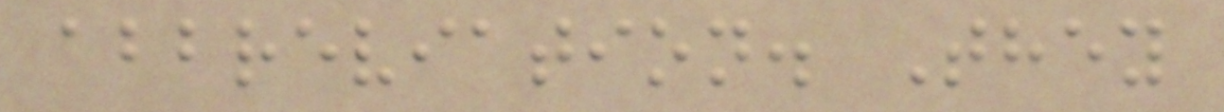abbreviation. They
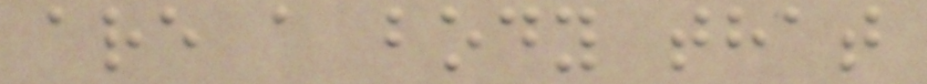are a body that
